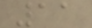11
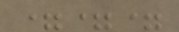===
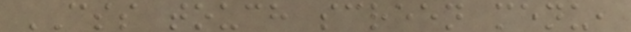CSS touch screen menu,
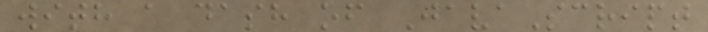with a dash of JavaScript
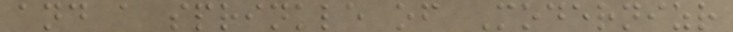and a sprinkle of Modernizr
